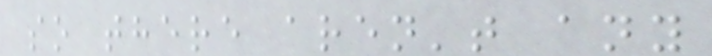so there aren't any
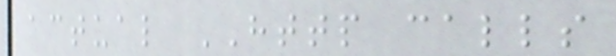actual HTTP calls
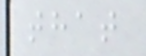that
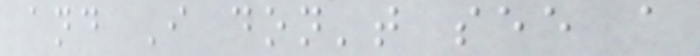and I don't see a
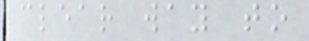clear way to
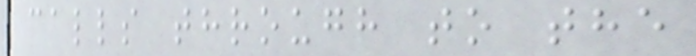calls through to the
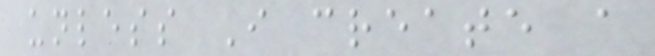unless I create a
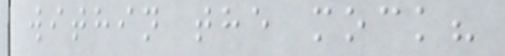within the mock?
